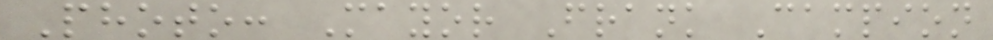Photo: Mayor Frank Campion
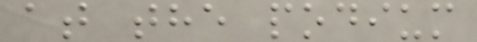at the podium
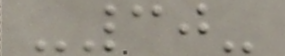-30-
